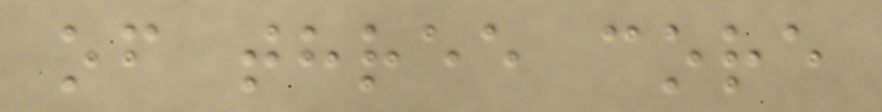of three core
